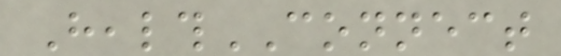HealthCONNECT
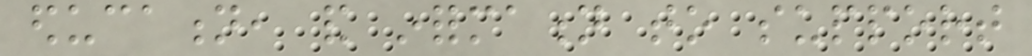education, and information to support
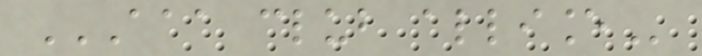AAA CLUB ALLIANCE
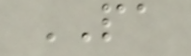PA
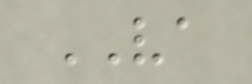VA
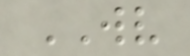WV
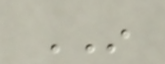IN
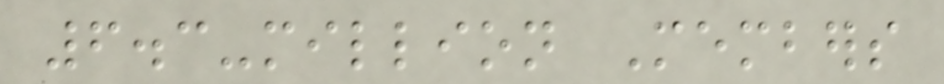6.3-million Members
